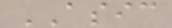ASIC
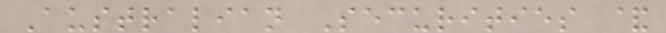Australian Securities &
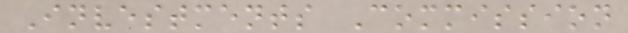Investments Commission
